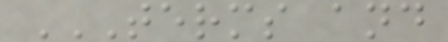TERMS AND
